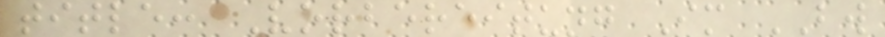title: Vorbereitung Im BW
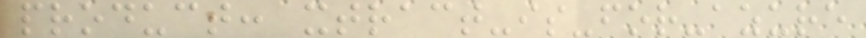product: xtract-is-for-azure
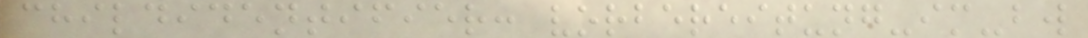childidentifier: vorbereitung-im-bw
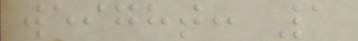weight: 1
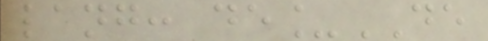lang: de_DE
